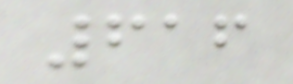616
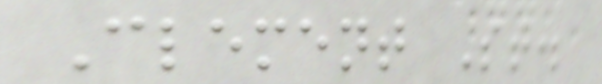Clement St.
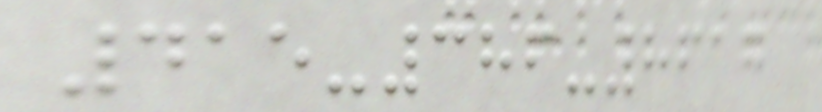415-386-8617
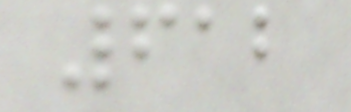612
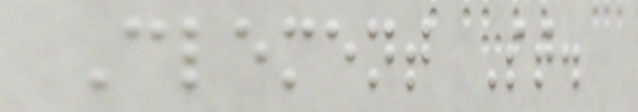Clement St.
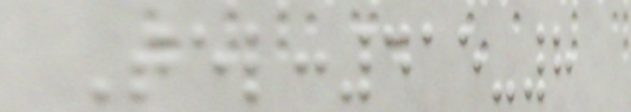Tel:415-8
